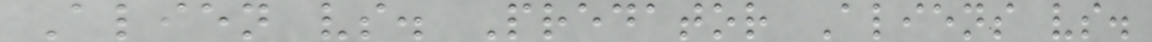Alien vs. Predator Aliens vs.
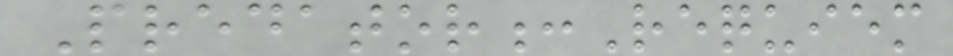Predator:Requiem
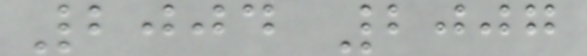2004 2007
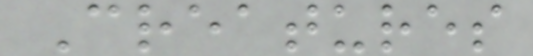Creatures
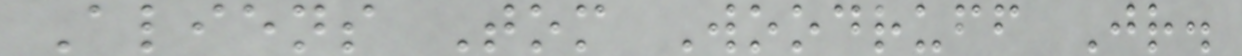Aliens Tom Woodruff Jr.
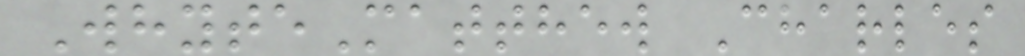WhyteMatthew Charles
